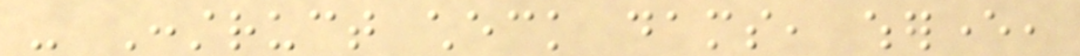- Construct check dams, wherever,
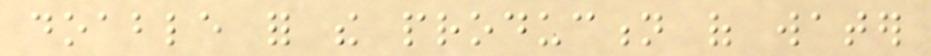doable for the production of water
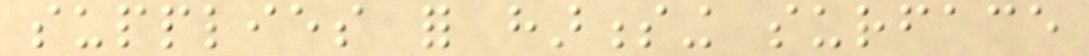supplies for harnessing surface
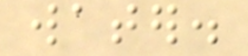water.
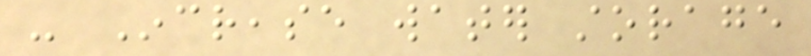- Increase water storage
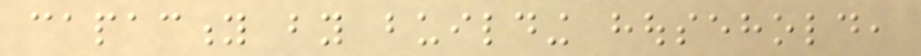capacity by building household,
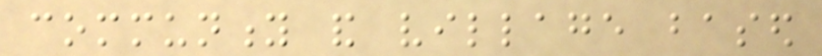community and village based
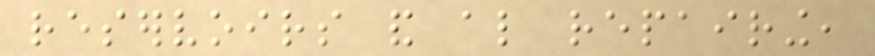reservoirs and also repairing,
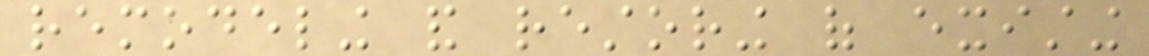remodeling and restoring of existing
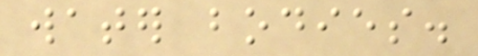water bodies.
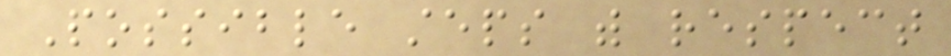Possible steps with respect
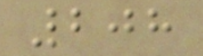208
